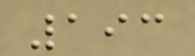193
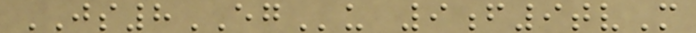JS8EGu 9f9tvM
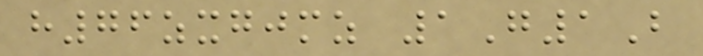h76zxgjmz 1G1B
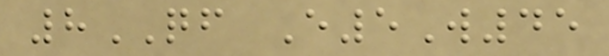8QF E5W45
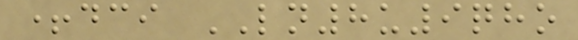+dci LN8u9qho
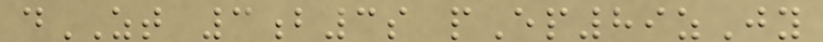dZT 3b3s pEp89zJy
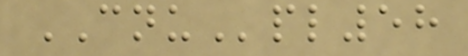CNUpl58
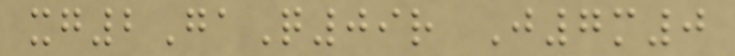xg2GaQ09r J7m0
